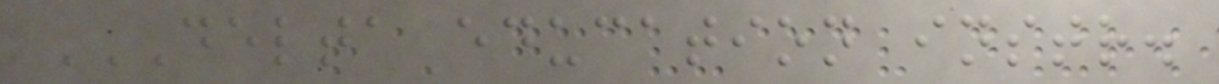DELTA EDUCATION INSTR.
